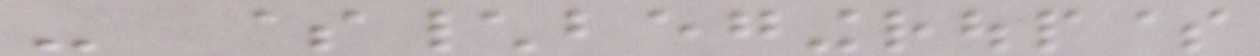- $\begingroup$
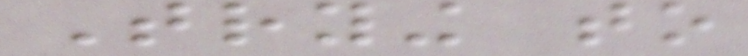Trying to
